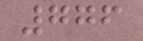776
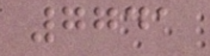7741
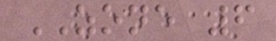ZONE 6
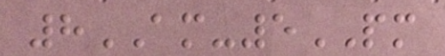8AM-5PM
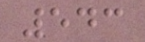543
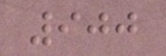900
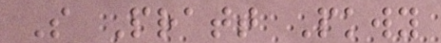S Pratt Pkwy
